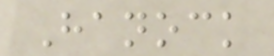Hanock
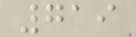719
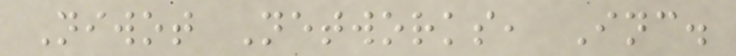Niwot Networks, Inc.
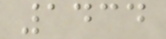1434
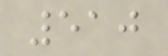510
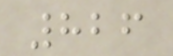826
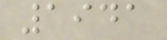1941
